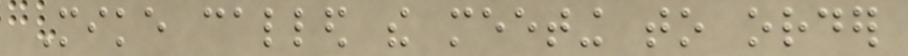Mike called the meeting to order
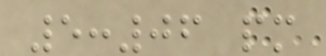5:06 pm
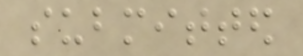submitted
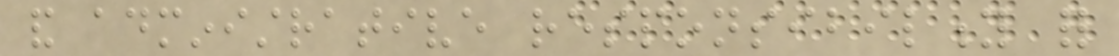and administrative responsibility for
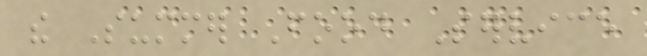the Summer Food Service
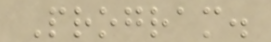Program.
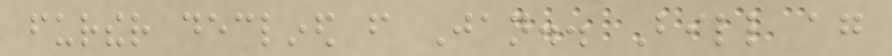further declined from Jan.. Bill again
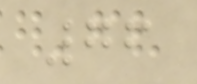76
